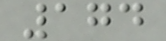174
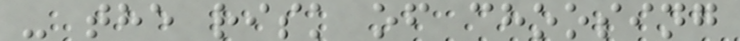- the risk of choosing
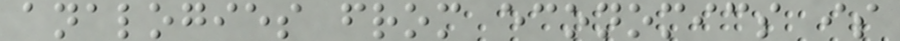analogies from economics is
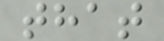that
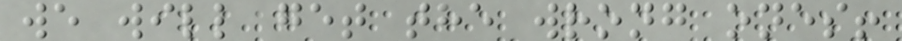we will get the wrong ones!
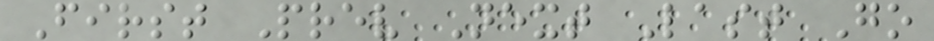First Prev Next Last Go
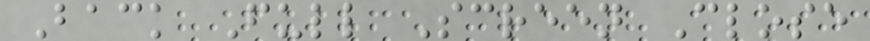Back Full Screen Close
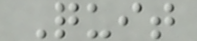Quit
